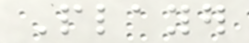Player
